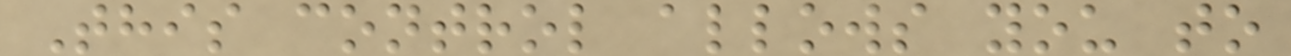This control allows you to
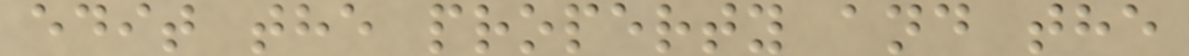edit the property and the
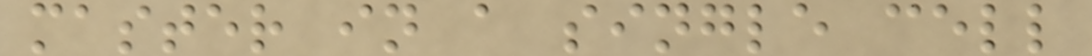master in a single cell
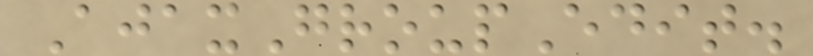AjaxGroupEdit.
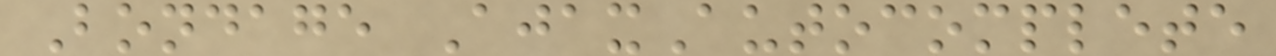Bondage AjaxAutocomplete
